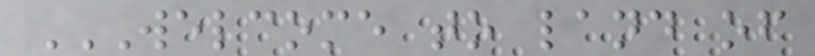WELCOME TO LAND OF
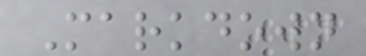Markdown
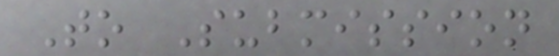To Submission
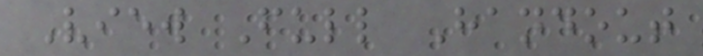View Full Handout
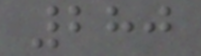280
